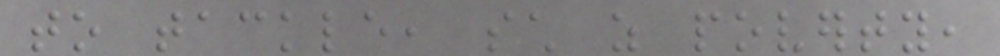to tackle, such as poverty,
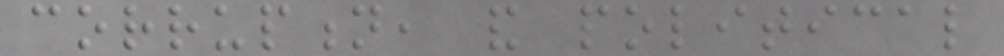corruption, and political
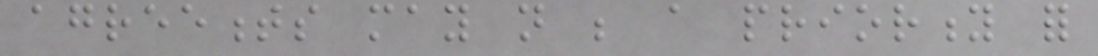agreements may not be a priority for
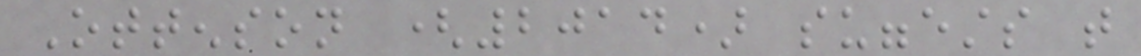Ottenson (2014) suggests that
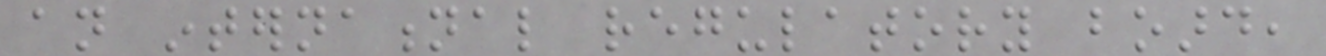an international regulatory board,
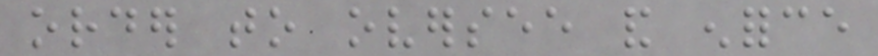order to oversee and enforce
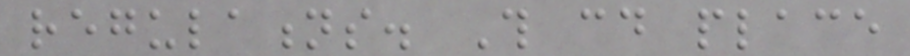regulations. This could place
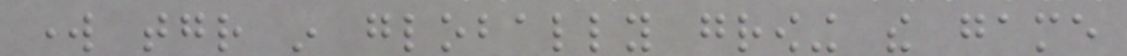work together in globally growing the game
